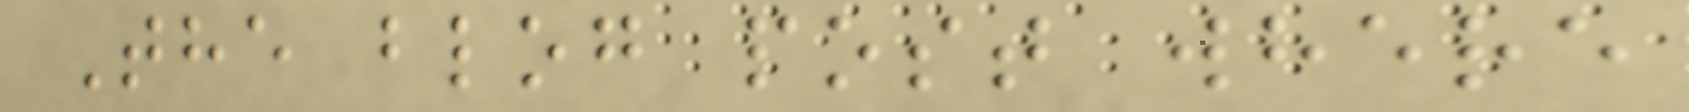The blog post where
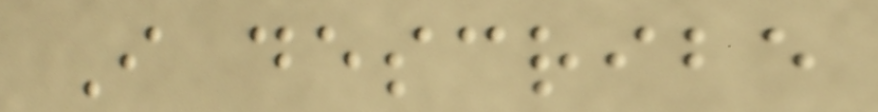I describe
